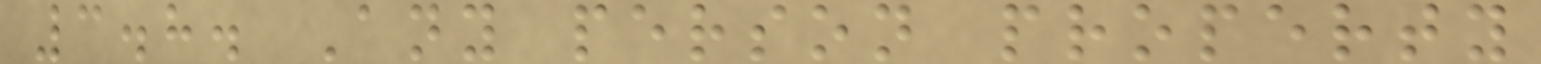3.8. Any person property
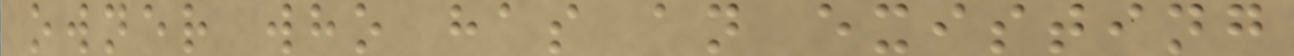owner who has an existing
